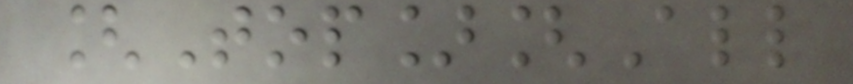[Top][All
